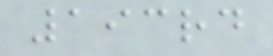193rd
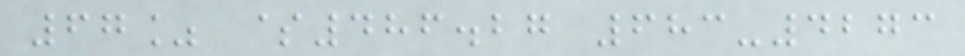67% $486.27 683-4273
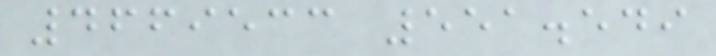4669533 551.549
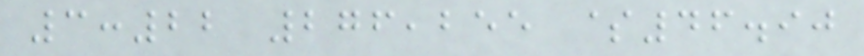3:22 276,255 $46.90
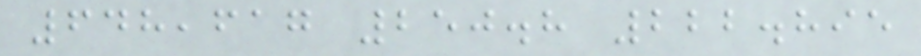648,617 250.8 222.895
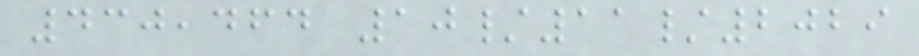430,464 10/11/2029
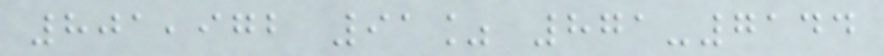801,972 91% 871-7144
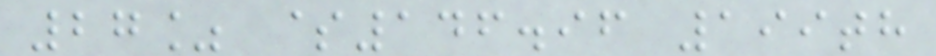27% $146.96 199th
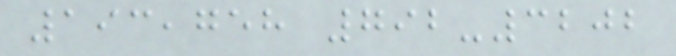193,758 792-3202
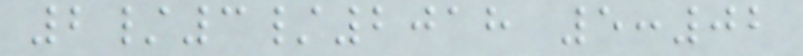2/3/2018 5:02
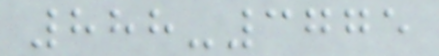888-3775
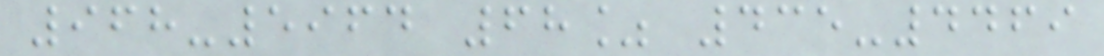968-5964 68% 435-4469
